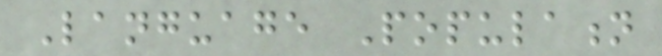Language Population
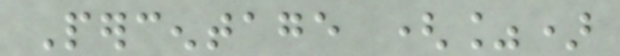Percentage (%)
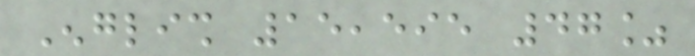English 15,595 47%
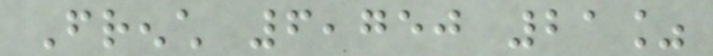French 6,750 21%
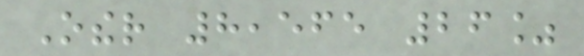Other 8,565 26%
